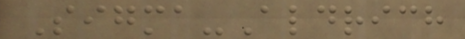Sigma-Aldrich
